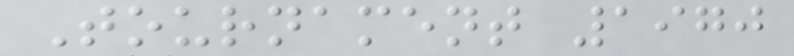Tournament 1970
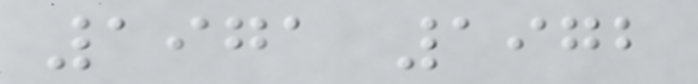1971 1972
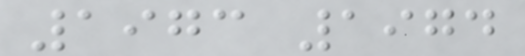1973 1974
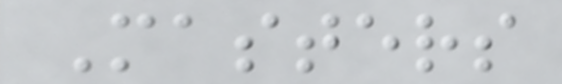Masters
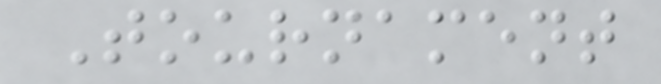Tournament
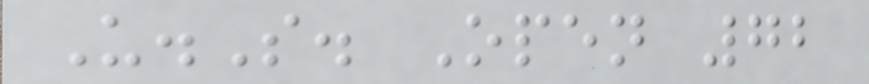U.S. Open 72
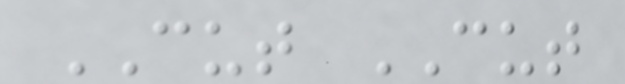CUT CUT
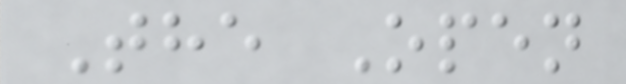The Open
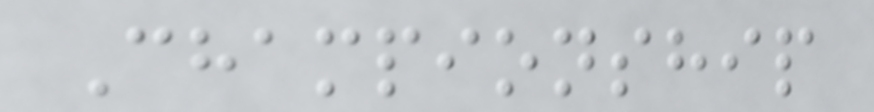Championship
